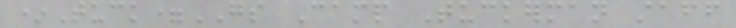*Tuck=GS Camp Tuckerman staff
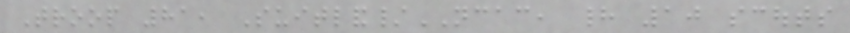Troop 81, Suitland/NCAC, had 10 scouts
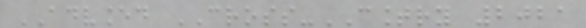ADVANCED CROSS-COUNTRY 2021
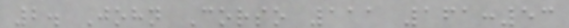2. John Corso 111 161:53
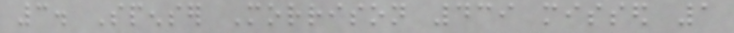3. Spenser Morrison 439 missed 1
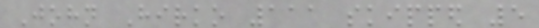John Hirko 111 skipped 5
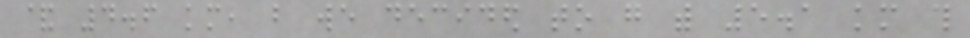& 4.6 km, but we decided to go with 5.1 km this
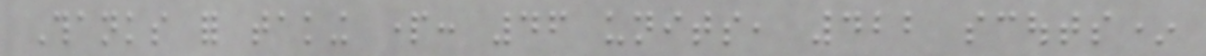Thanks for taking part: 46 units, 422 scouts*
